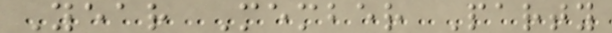Year Member Party
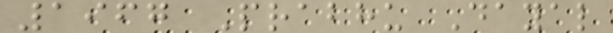1967 Prabhu Dayal
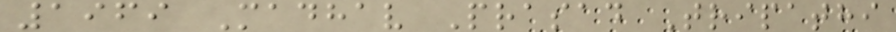1969 Madhav Prasad Tripathi
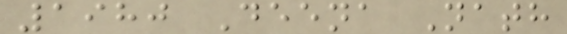1980 Deena Nath
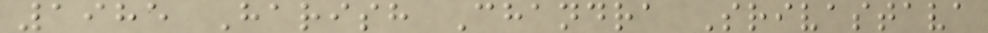1985 Harish Chandra Srivastava
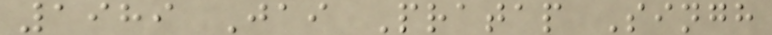1989 Jai Pratap Singh
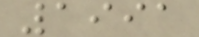1991
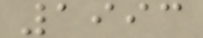1993
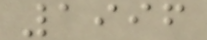1996
